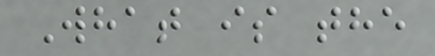What is the
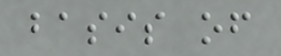basis of
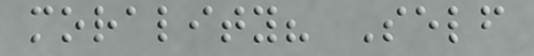morality? Self
